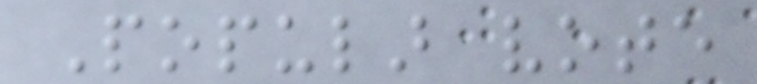Popular vote
